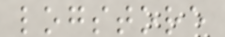logstore
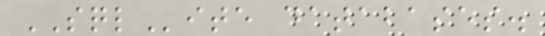SQLite databases.
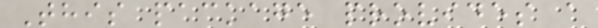This package provides a
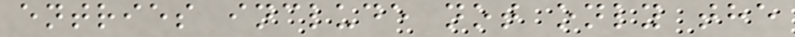entries include not only the
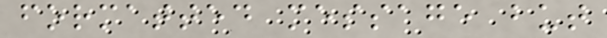formatted message but
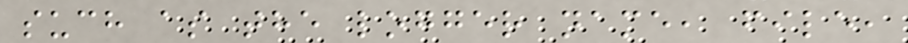such as the logger name, file,
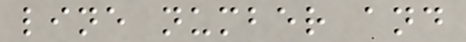line number and
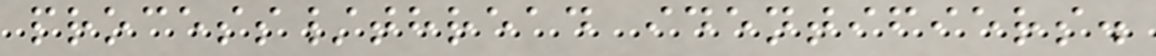process/thread identifiers.
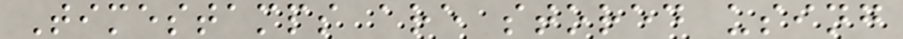Timestamps are stored using
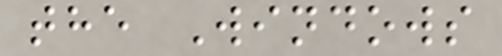the Windows
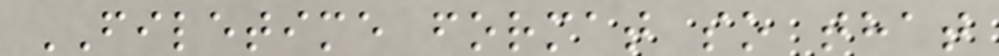FILETIME format so that
